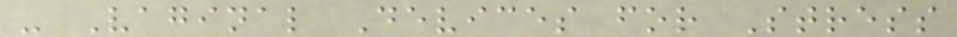- Vaginal Devices for Stress
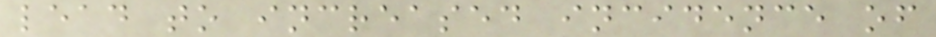lead to increased incidence of
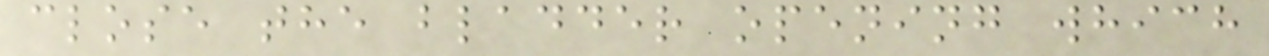close the bladder opening which
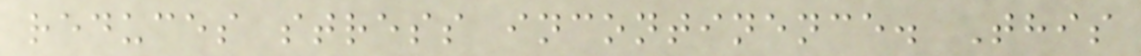reduces stress incontinence. This
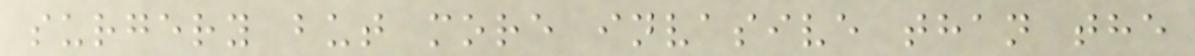surgery but more invasive than the
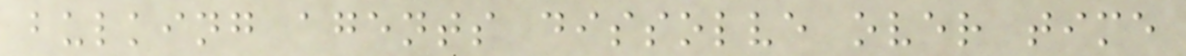bulking agents dissolve over time
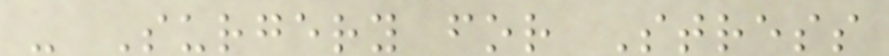- Surgery for Stress
